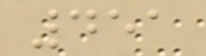451
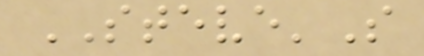STEVE'S
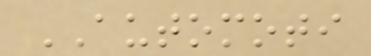AUTOMOTI
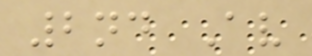2nd Av
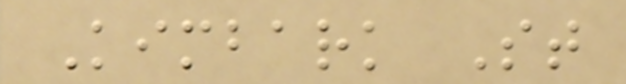Kimbark St
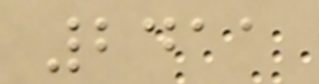2411
